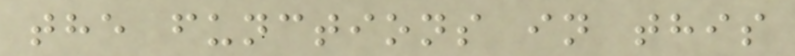the functions in this
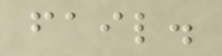fail.
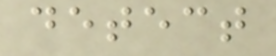detect
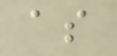as
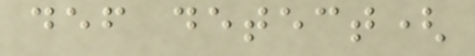def detect(
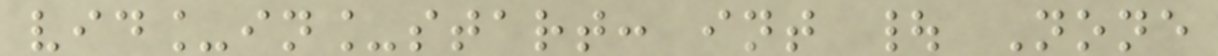vid_in_start: int | None
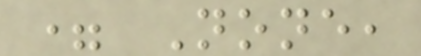= None,
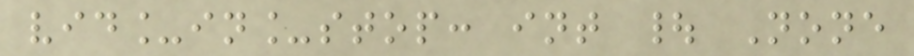vid_in_stop: int | None
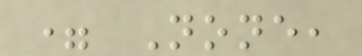= None,
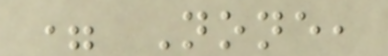= None,
